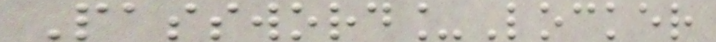Password_Locker
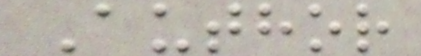Author
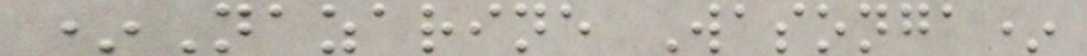*Nazarine Wasonga*
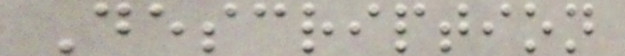Description
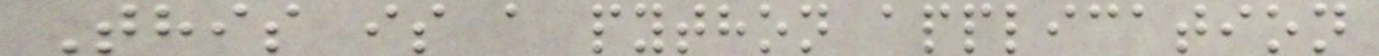This is a python application
